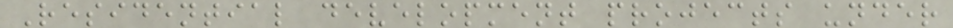Residential development projects under
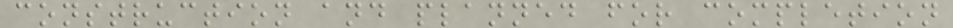construction and planned for completion
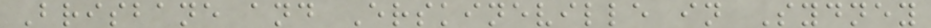Brisbane and Erskineville in Sydney
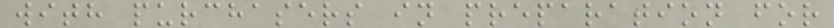with purchasers in preparation for
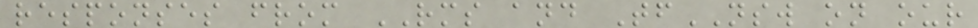responses from RMS and TfNSW on our
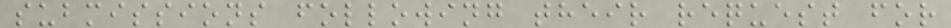submissions following their request for
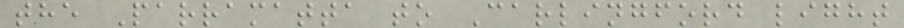the Parramatta to Carlingford light
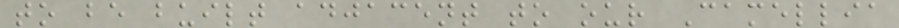to be built adjacent to our Camellia
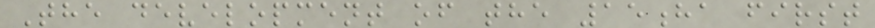The development of the 15ha first
